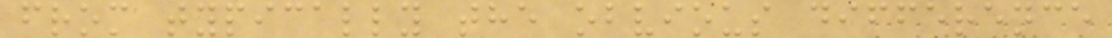from typically the obvious difference
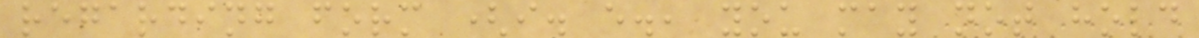regarding form (i. e., you may not hold
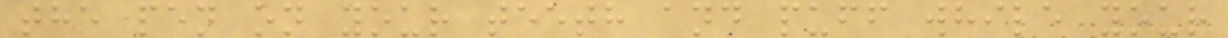the pen on your teeth and puff while your
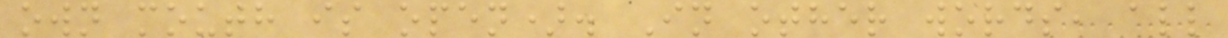own mouth is open). In other words, all
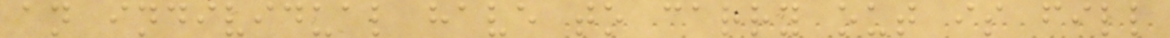an individual have to carry out is fill
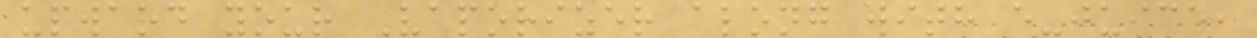upward your Vaporizer along with e-juice,
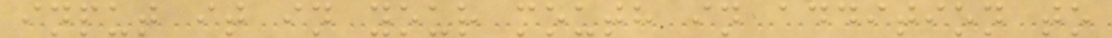input it in your mouth in addition to
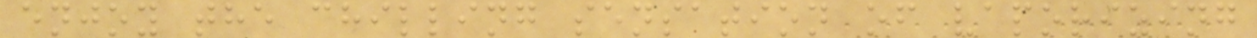enjoy the chilling sensation of vaporizing
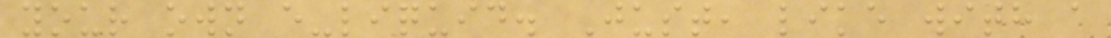your own e-liquid. Just, like with a
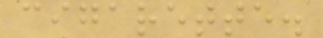cigarette.
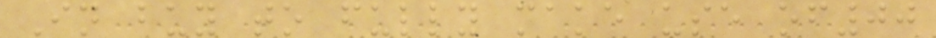In buy to fully make use of00
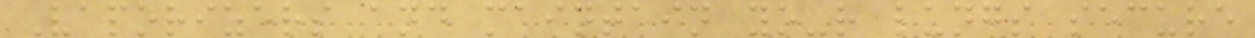Vaporizers and maintain your lungs secure
